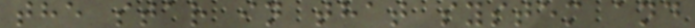the star in that system and
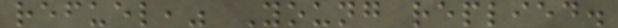refuel," Young replied.
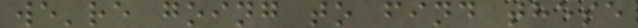we're going to find these
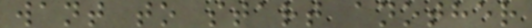want to start another
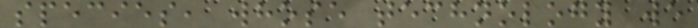species, whose technology we
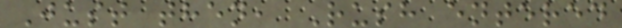Just then, Rush entered
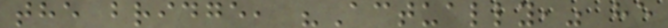the bridge, "Actually," he
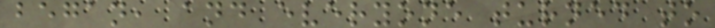began, and everyone turned to
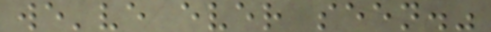we've ever seen."
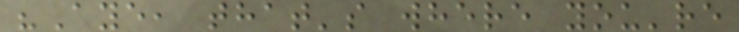"Aye, that's where you're
